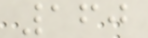160
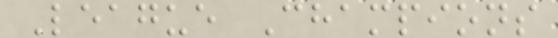League Champions
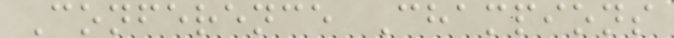Conference Champions
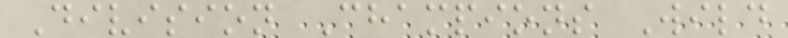Division Champions Wild
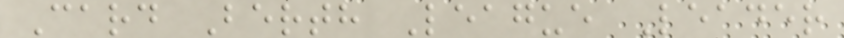Card Berth League Leader
